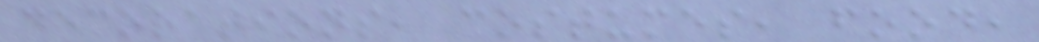decorations, costumes, food,
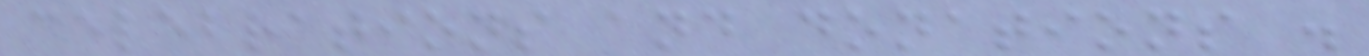celebrations and donations .
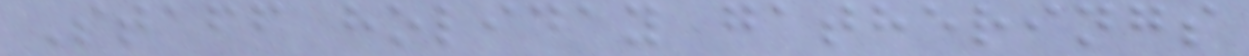Staff holiday gatherings
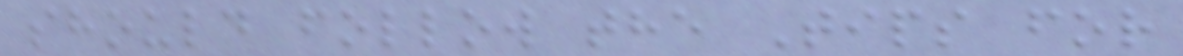should follow the Tips for
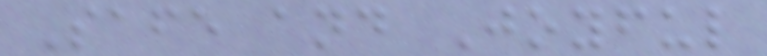Safe and Joyful
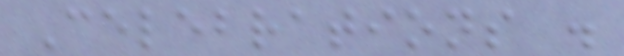Celebrations .
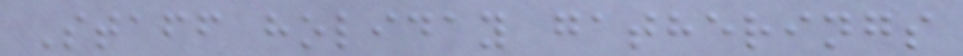Staff holiday gatherings
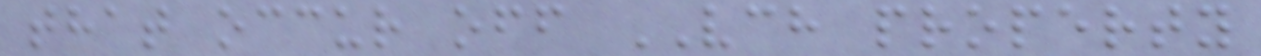that occur off VCH property
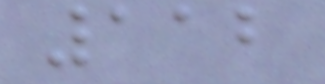112
